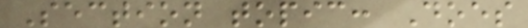Section topic: Does
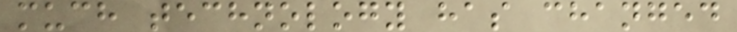much technology has changed
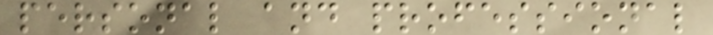personal and professional
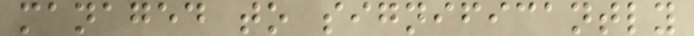managed to significantly
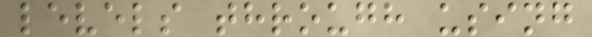levels through using
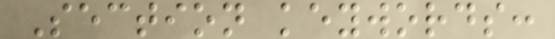Section keywords:
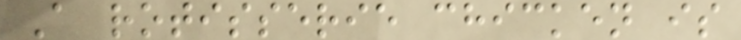A rotisserie chicken is
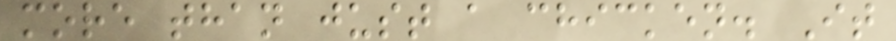more than just a chicken. It
